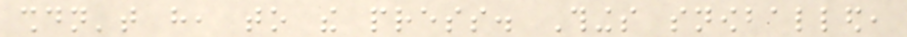shouldn't have, to the press. Things snowballed,
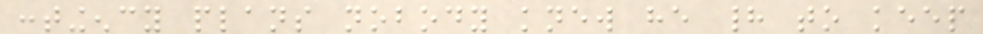contingency plans nobody knew he had to keep
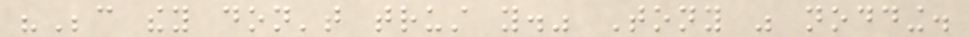"Because they don't trust you." Tony was nodding.
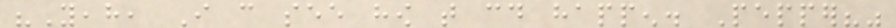"Yeah, I can see how that could happen. Pepper?"
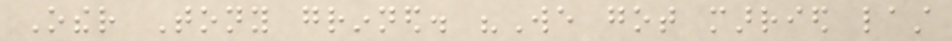Other Tony grinned. "We got married last
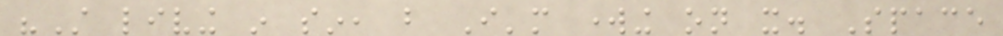"Still living in sin, but I'm working on it. Space
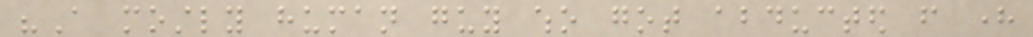"A mostly human guy who got abducted from here
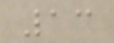13
